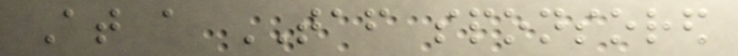At a TAF sponsored
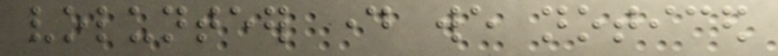volunteer day we noticed
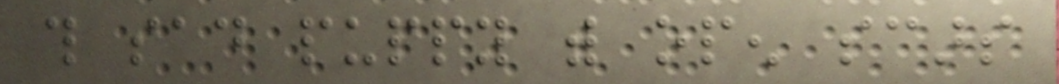this sad puppy with open scars
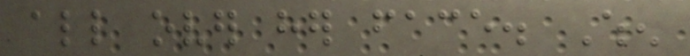all over her face. When
